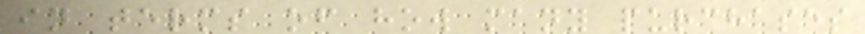in terms of how many purchases
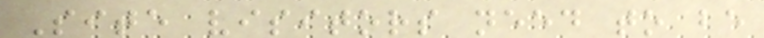Site visitors need to be
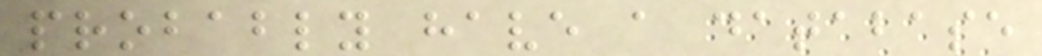probably have a database
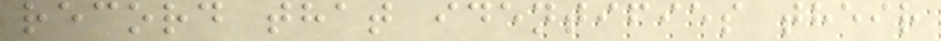record that identifies their
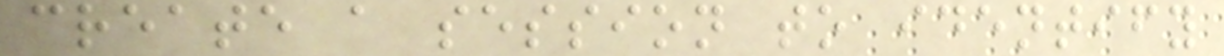create a session to identify
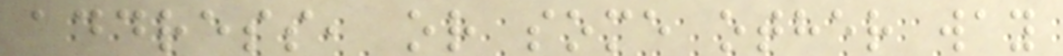address, or some other way
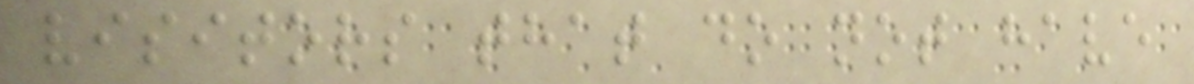visitors that do not have
